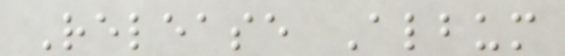Release Album
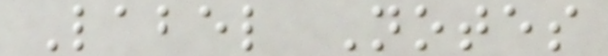Label Notes
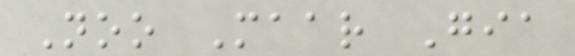Noo Maar Gia
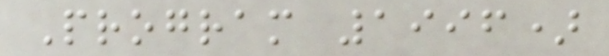Program 1996)
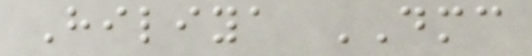Hiliya DMC
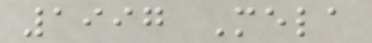1997 Mela
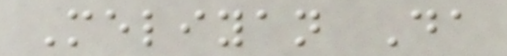Meliyan Da
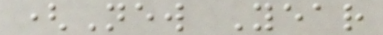(New Year
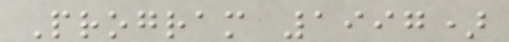Program 1997)
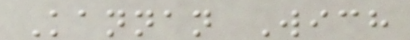Kannan Wich
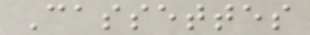Cassettes
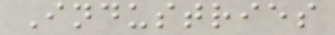Industries
